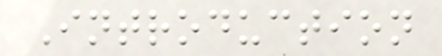Introduction
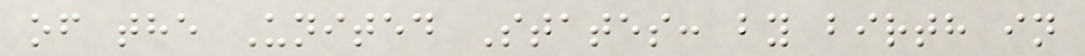of the United States: by birth in
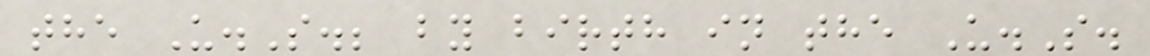the U.S.; by birth in the U.S.
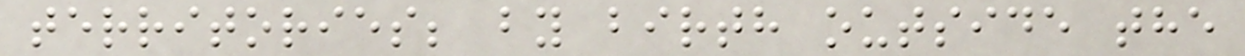territories; by birth outside the
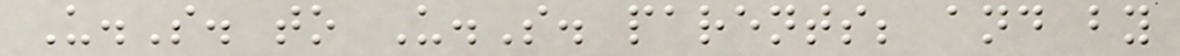U.S. to U.S. parents; and by
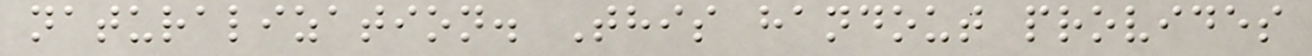naturalization. This handout provides
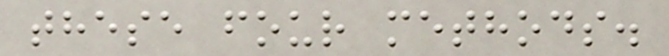these four methods.
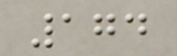174
